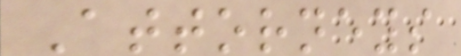Attorneys
